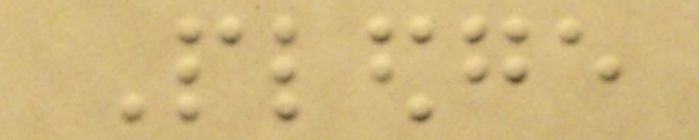Pledge
